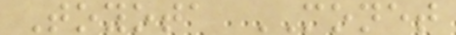Toyota MONET
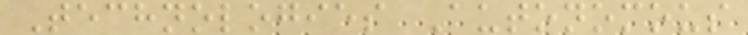Technologies Autonomous
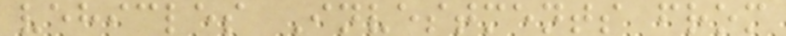vehicles Investments from
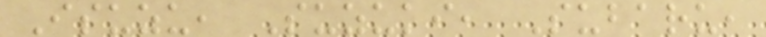Isuzu, Suzuki, Subaru,
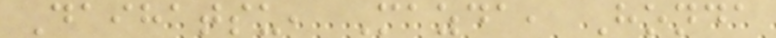Daihatsu, Mazda, Honda
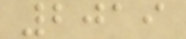2019
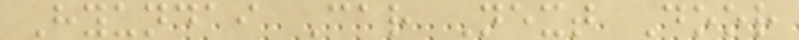Hyundai Car Next Door
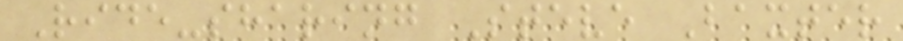Ride-sharing Steve Baxter
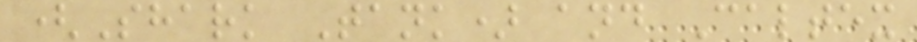(Shark Tank) and Caltex
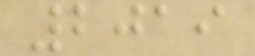2019
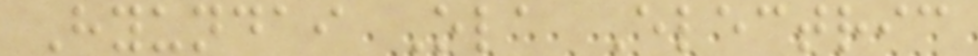Hyundai Ola Electric
